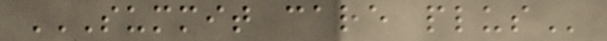SUMMIT CARE PLUS
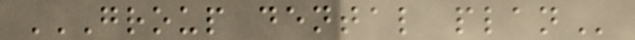GROUP DENTAL PLAN
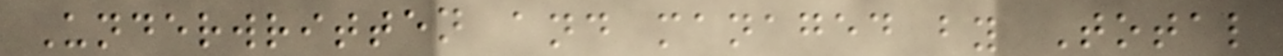Underwritten and managed by Total
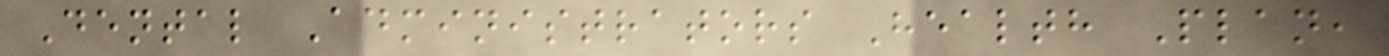Dental Administrators Health Plan,
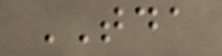TDA
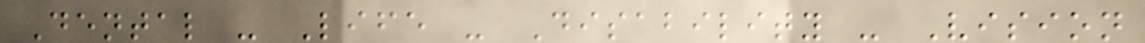Dental - Life - Disability - Vision
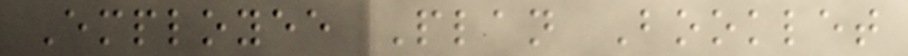Employee Plan Booklet
